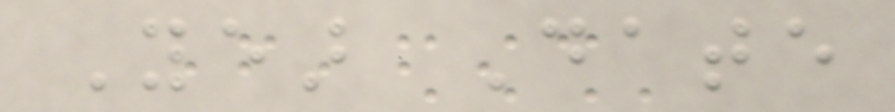Year Date
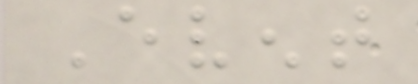Event
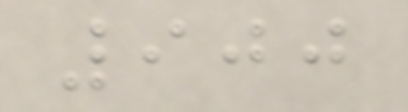900
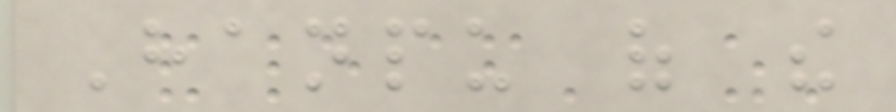Hanpu of the
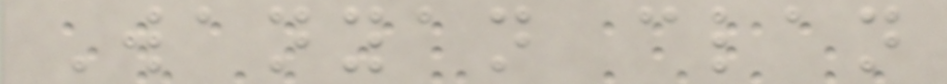Wanyan clan
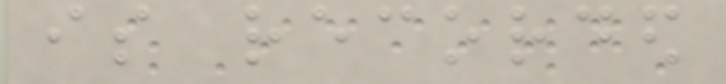is recorded
